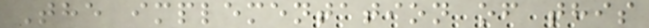The implementation of this
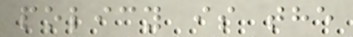policy is the
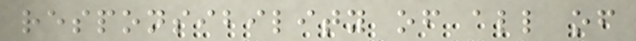responsibility of all of
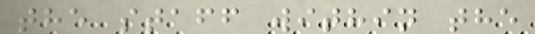the staff within the
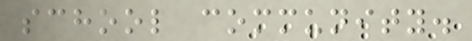school community.
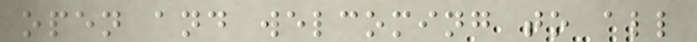open and welcoming to all
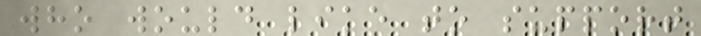who would like to support
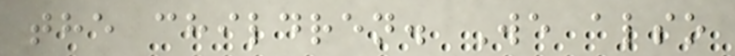the children. We also
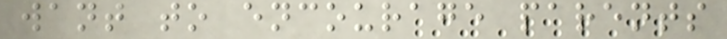want to encourage parents
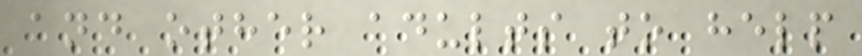and other adults to help
